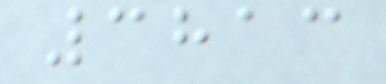3813
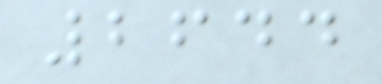2644
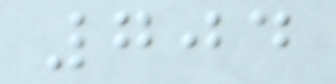704
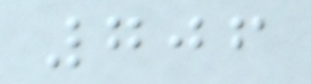706
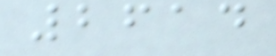2614
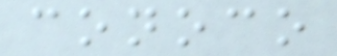conoco
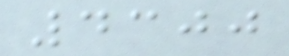4300
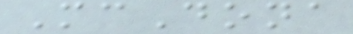McDona
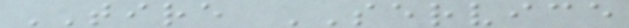TIRE SERVICE
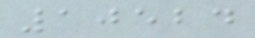10524
